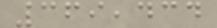369,434
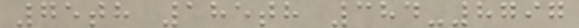75th 185th 384-8797
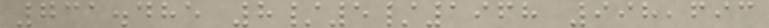731.485 8/5/1968 998,693
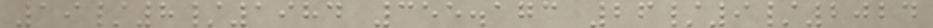19/8/1984 355.173 26/9/2024
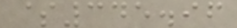$345.96
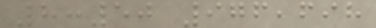8:50 976,698
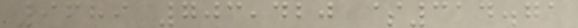9689 703,420 $314.71
